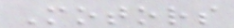Motors
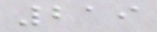219
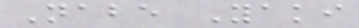Nabe Yaki
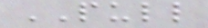PULL
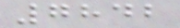7842
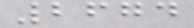2674
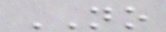NO
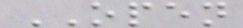OPEN
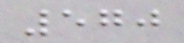570
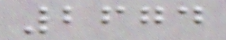2674
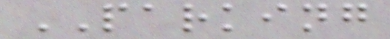PARKING
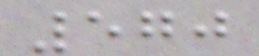570
